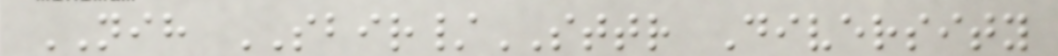NIH SBIR/STTR Diversity
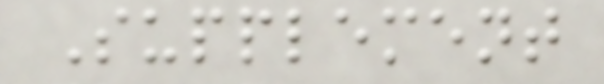Supplement
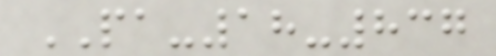PA-18-837
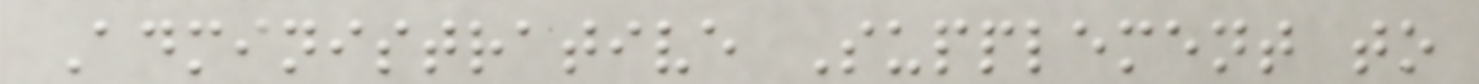Administrative Supplement to
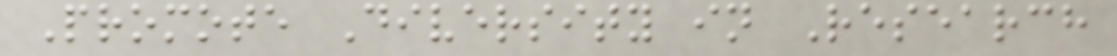Promote Diversity in Research
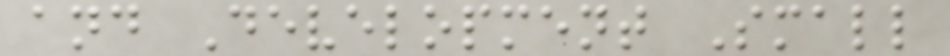and Development Small
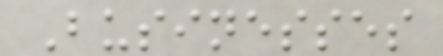Businesses
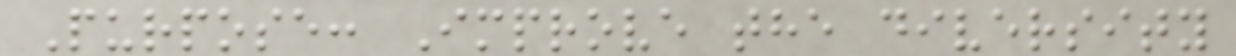Purpose: Improve the diversity
